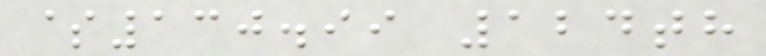$130.99 124th
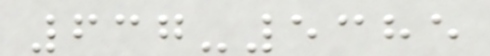637-5385
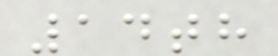14th
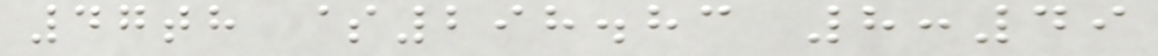47th $298.83 8:49
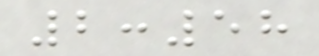2:58
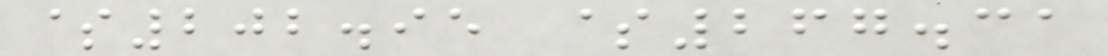$202.95 $267.31
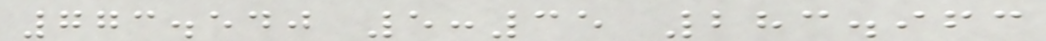773.540 5:35 283.963
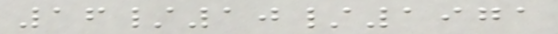16/10/1971
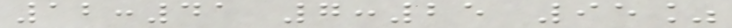12:41 7:25 95%
